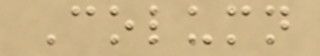Column
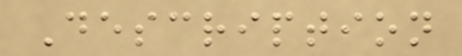Description
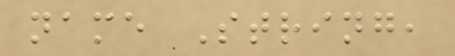name String,
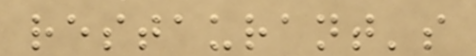restaurant's
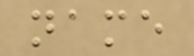name
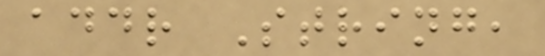addr String,
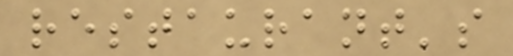restaurant's
